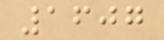1607
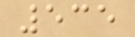535
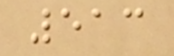513
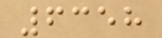6358
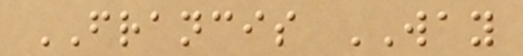FRANCIS WAY
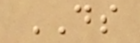DS
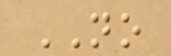NO
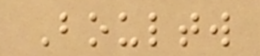Boultw
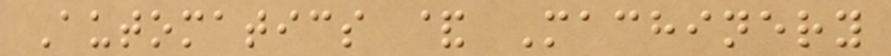Automatics & Machinery
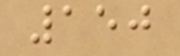150
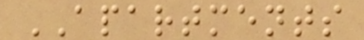APARTMENTS
